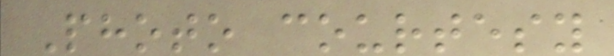Photo courtesy
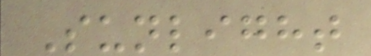Sunlight
